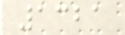1321
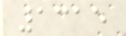1315
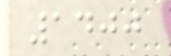1400
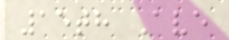15th Ave
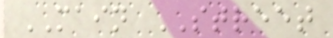MAIN STREET
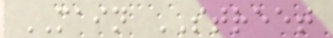MAIN STREET
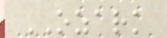OZARK
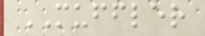MUFFLER
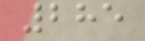285
